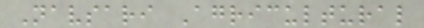Navsari Agricultural
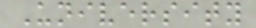University
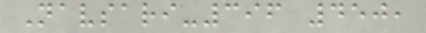Navsari-396 450,
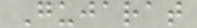Gujarat
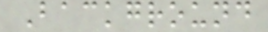Background
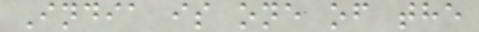India is one of the
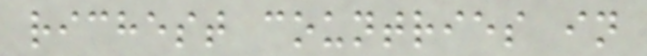richest countries in
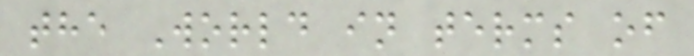the World in terms of
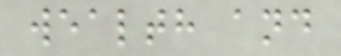wealth and
